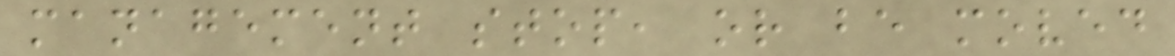management stop, or be moved
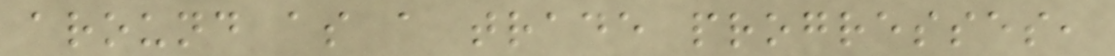around as a trade progresses,
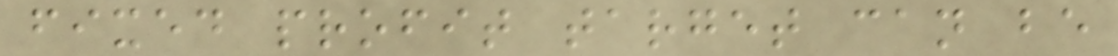fixed profit target can be
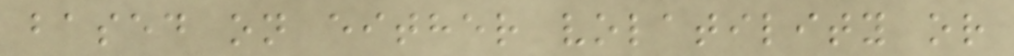based on either volatility or
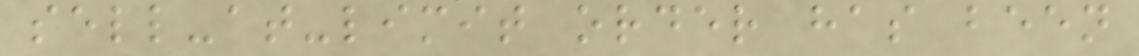sell-at-limit order has been
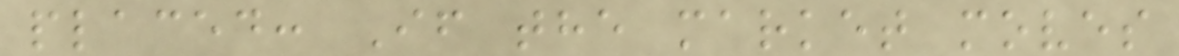placed: If the market moves
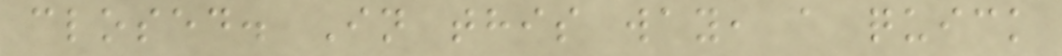closed. In this way, a quick
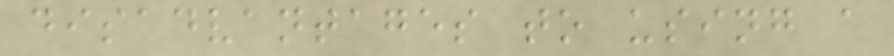disadvantages to using a
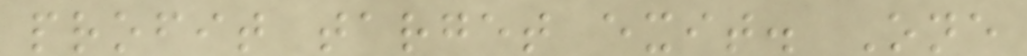profit target exit. One
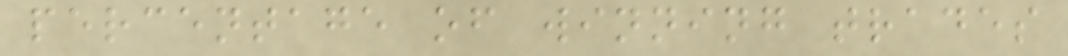percentage of winning trades
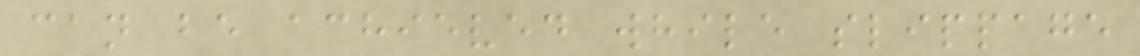can be achieved while slippage
